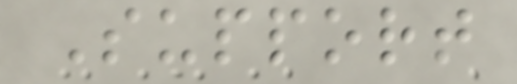Support
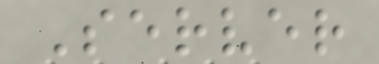Server
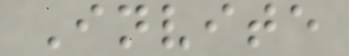Invite
